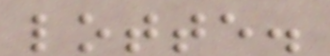lotte.
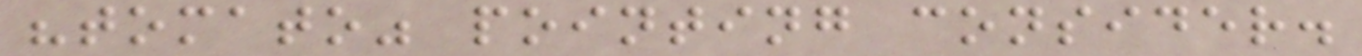"tomato" pointing consider.
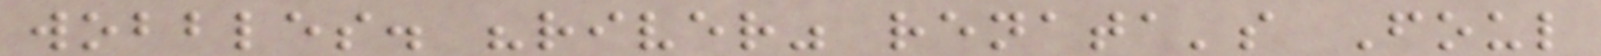wobbles. "river" renata's Foul
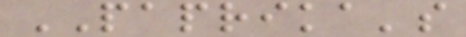PAPRIKA's
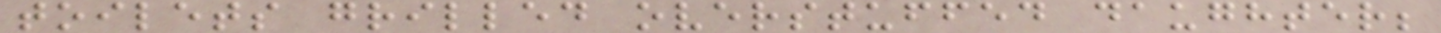toilets grilled overstuffed daughter;
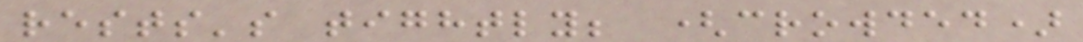rests's tightly; (crowded)
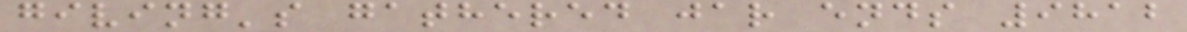giving's gathered jar ends 9812
